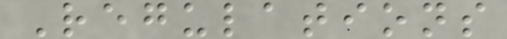Regulations
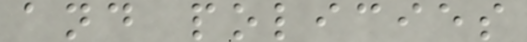and policies
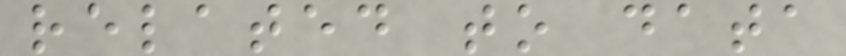related to data
